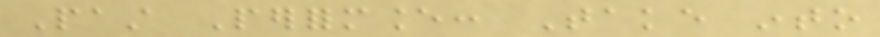Past Performance: Take into
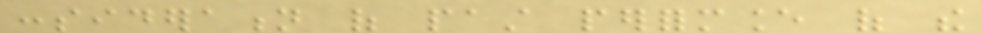consideration of past performance of the
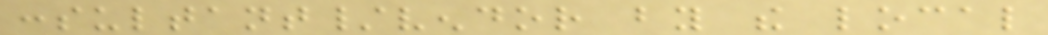consultant/vendor by the local
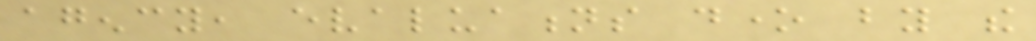agency, evaluations done by the
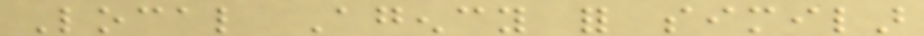Local Agency for similar
